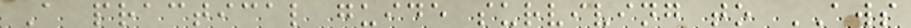A practical guide surviving to AWS
